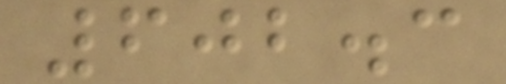602.3
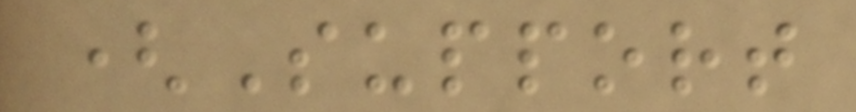(Support
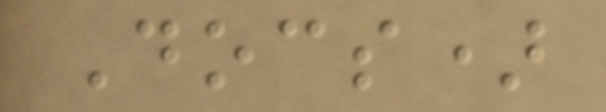Docs)
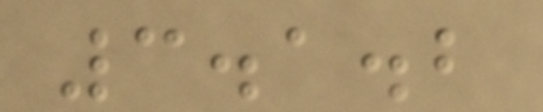3.1.2
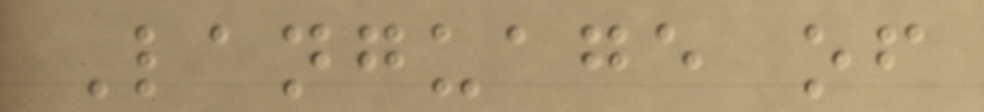Language of
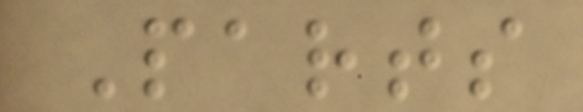Parts
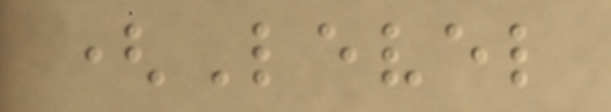(Level
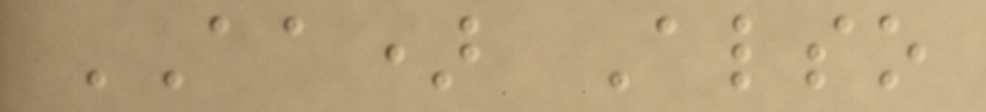AA) Also
